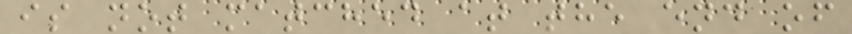is not matched at the end of
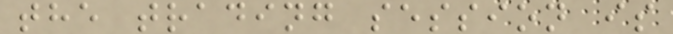the trading session is
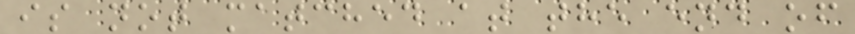is not matched at the end of
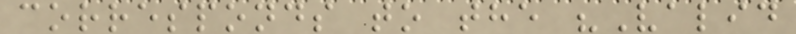corresponds to the "Valid
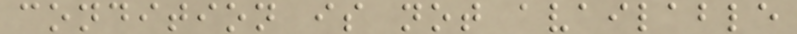condition is not available
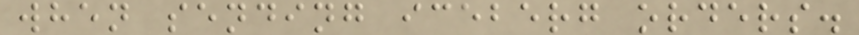when sending iceberg orders.
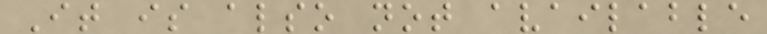It is also not available
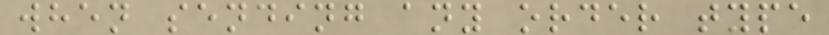when sending any order type
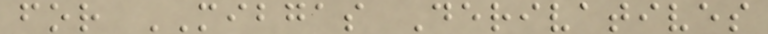for MIBGAS Derivatives
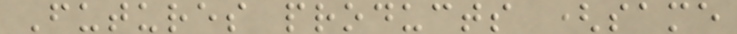Futures products (same
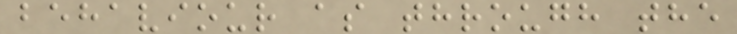behaviour as through the
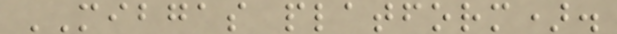MIBGAS platform).
